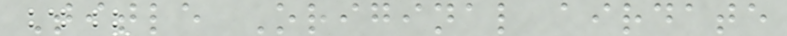Title Original airdate
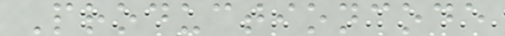Productioncode
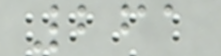261
